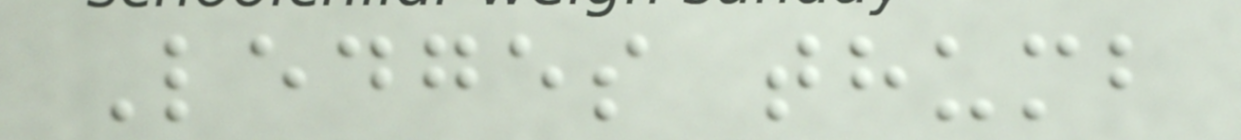Ledges thumb
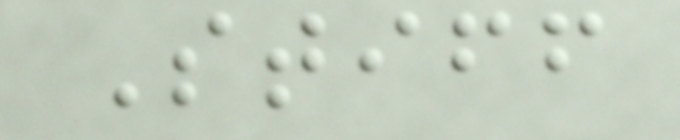Stiff
